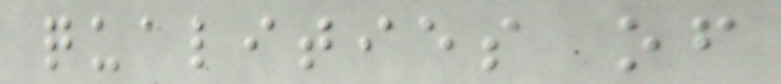qualities of
